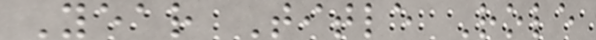Year Title Role
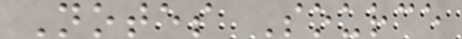Notes Source
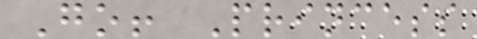Go! Princess
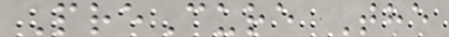PreCure The
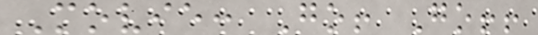Movie: Go! Go!!
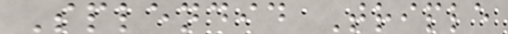Splendid Triple
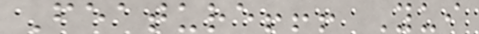Feature!!! Yui
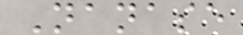Nanase
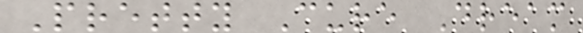Pretty Cure Dream
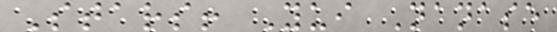Stars! Yui Nanase
